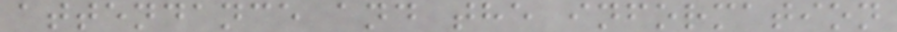attendance and the information
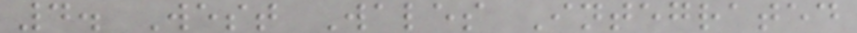4. West Wales Integrated
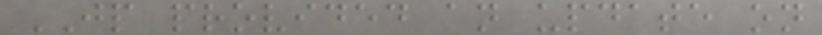JP provided an update on
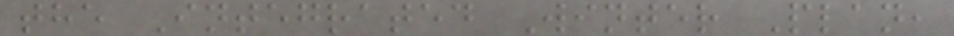the Integrated Winter Plan,
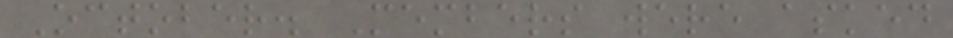October. Members were asked
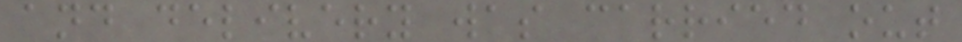and delivery was carried out
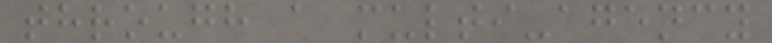through a multi-agency
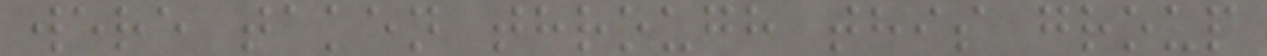were taken through this group
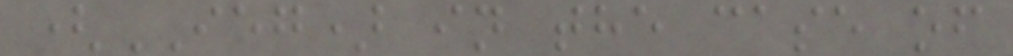(IEG) in the case of
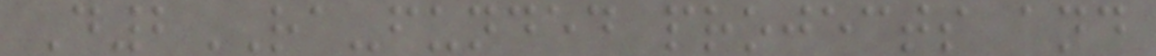D2RA-funded projects and
